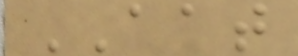AAT
